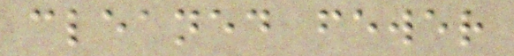cleaned fewer
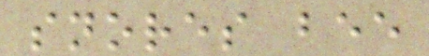snores bee
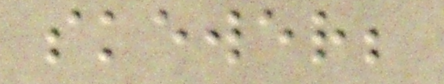skewer;
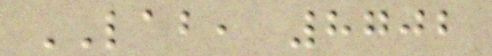LAB, 8702
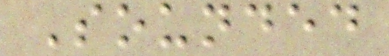Sounded
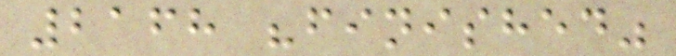2168 "finished"
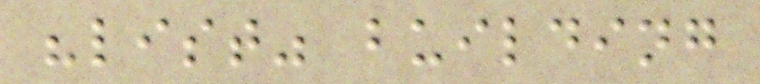"list" building
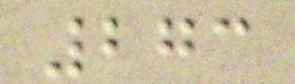273
